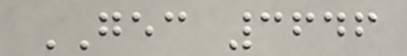GEC 3646
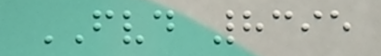FVD 8395
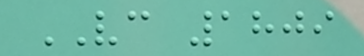VC 1809
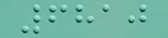6810
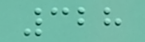328
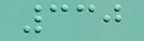330
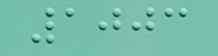1003
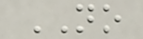NO
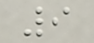9
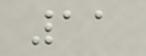11
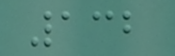132
